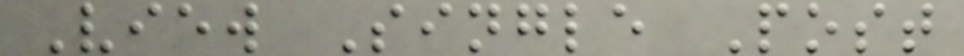View Single Post
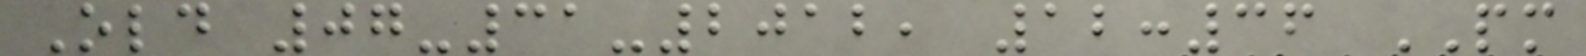Old 07-31-2012, 12:36 PM
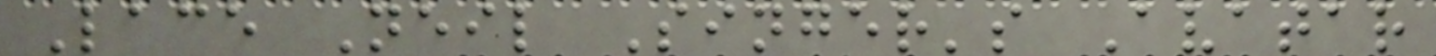Lace Neil Singer's Avatar
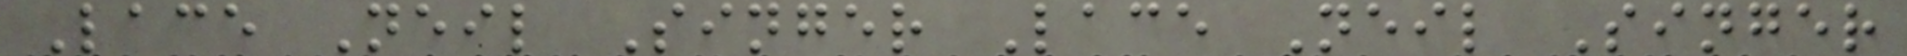Lace Neil Singer Lace Neil Singer
